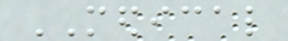MEDICAL
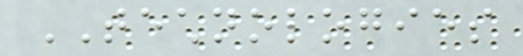TECHNOLOGIES
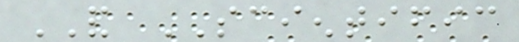AND SCIENTIFIC
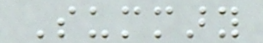Summary
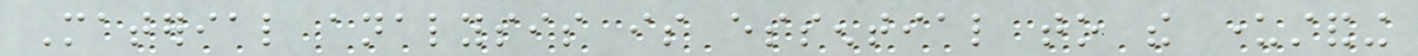Material analysis is essential to the understanding
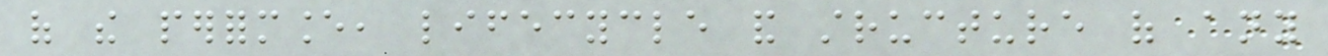of the performance, lifecycle and structure of any
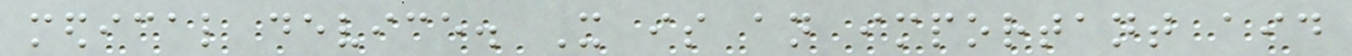medical device. It is an important aid
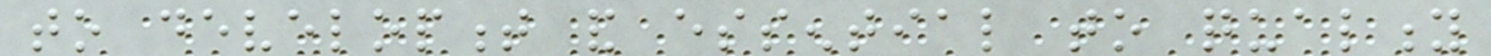to development and essential to quality
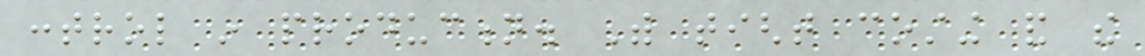control in production. With tight costing and the
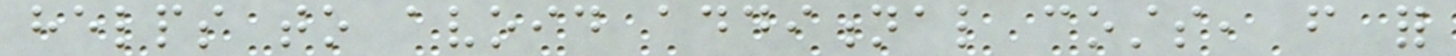helps to avoid additional costs, from for
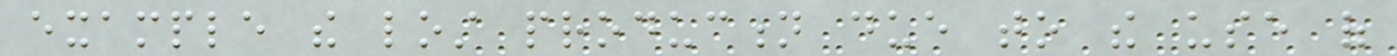example the lost production due to the use of
